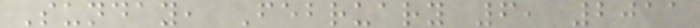Sunday, February 6, 2011
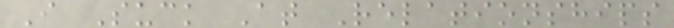I Suck At Relationships
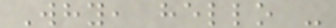Why, hello -
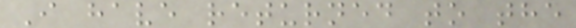I have returned to the
